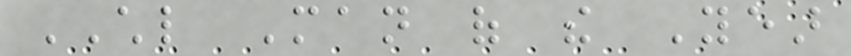CHL Man of the Year
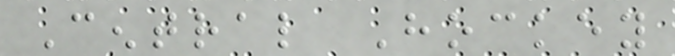Central Hockey
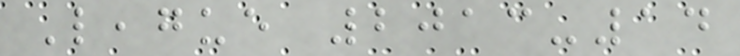League 2013-14
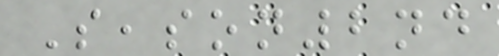Season2nd
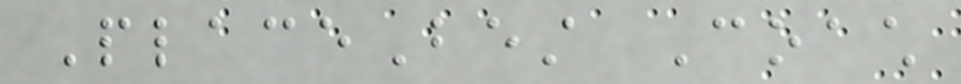PlaceBest Coach
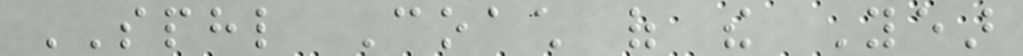SPHL Coach of the Year
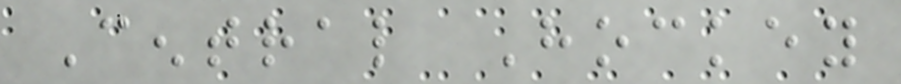Central Hockey
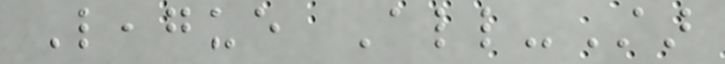League All-Star
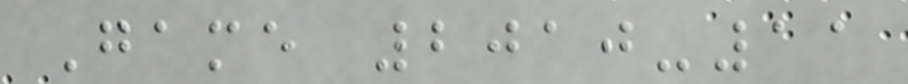Game 2010-11
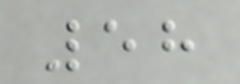58
